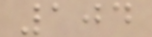104
